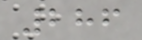286
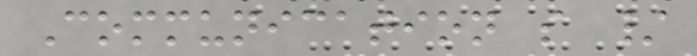Communication s /
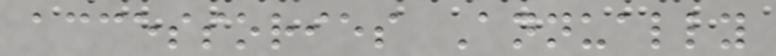accessories Annually
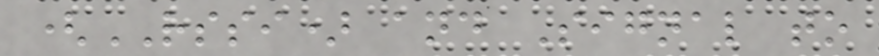(RSSI) and Signal to
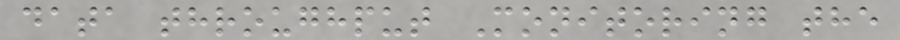data throughput Monitoring the
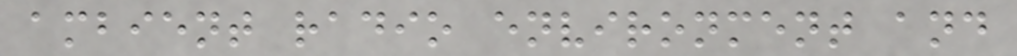ambient radio environment and
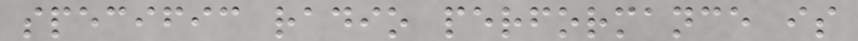specific radio performance is
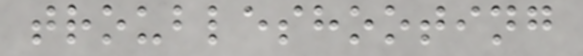troubleshooting
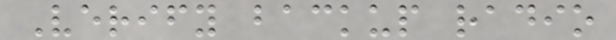Verify backup radio
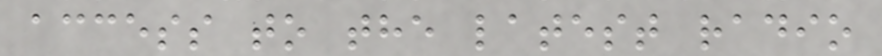access to the latest radio
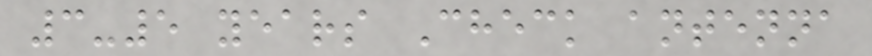3-5 years Check antenna
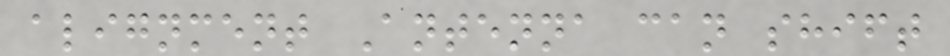alignment Antenna can shift
